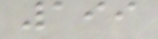199
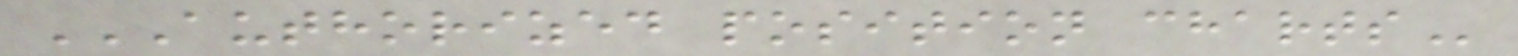AUTHORIZED POSITION CHARTS
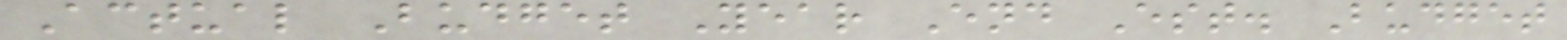Actual Budget Year End Est. Budget
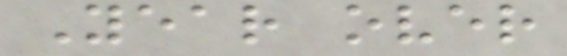Year over
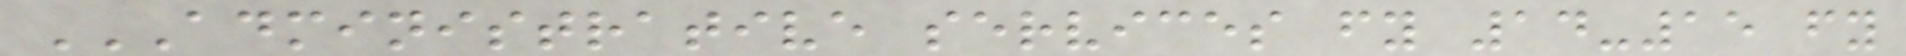ADMINISTRATIVE SERVICES FY 14-15 FY
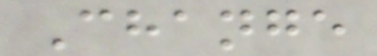Change
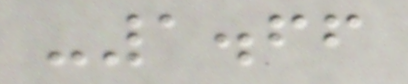-1.66
